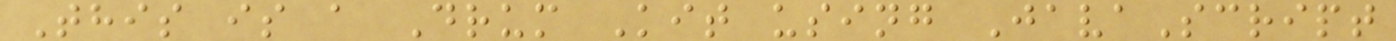This is a Drum Kit using JavaScript
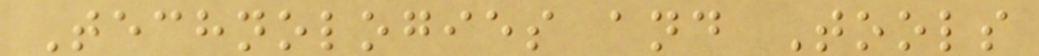Technologies and Tools
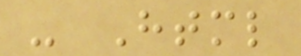- Html
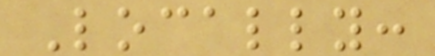Locally:
